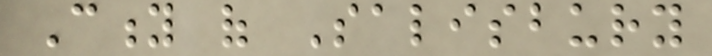City of Salisbury
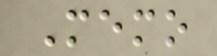Memo
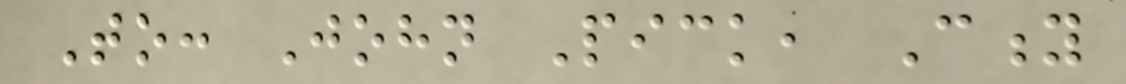To: John Pick, City
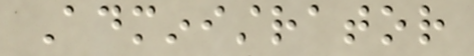Administrator
